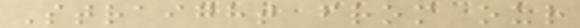Straight from our
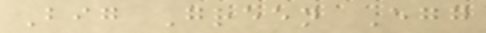Big Green Egg
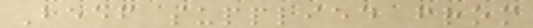Beef supplied from
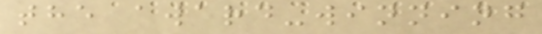the award-winning
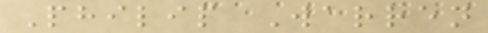Philip Warren
